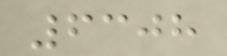6308
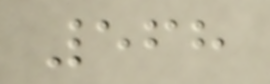568
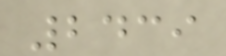2439
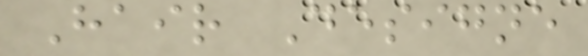Hair Designe
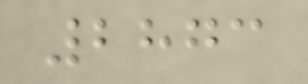2873
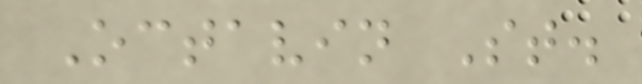Octavin St.
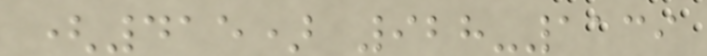(415) 928-1139
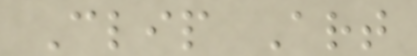Clip Art
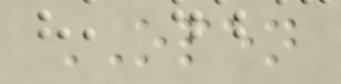OPEN
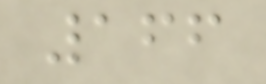166
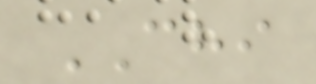CHI
